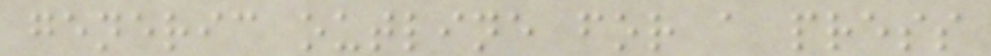generic outline for a press
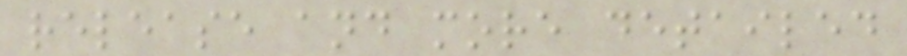release and more detailed
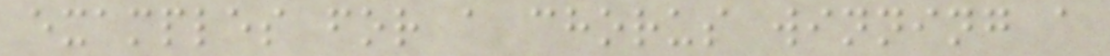examples for a chorus winning a
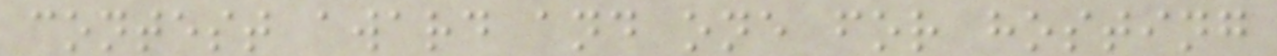contest award and one for hosting
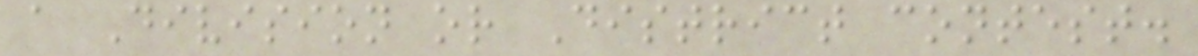a Division or District contest.
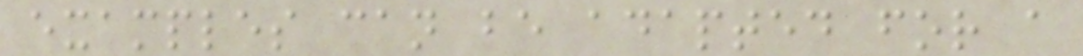examples can be adapted for a
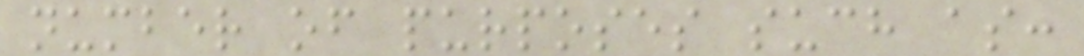number of purposes such as:
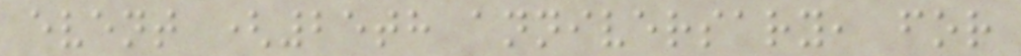event (25th anniversary, for
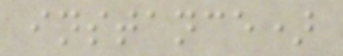instance)
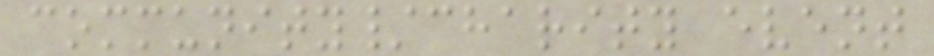community/charity event
